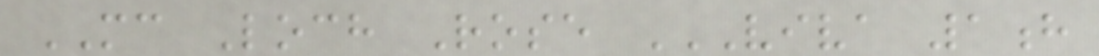MC Loch Rose VIVA 1H
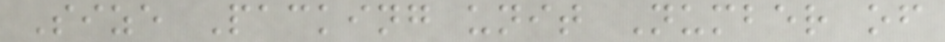Size Packing unit Number of
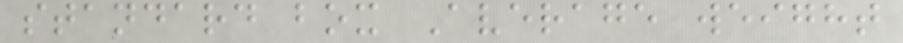standard box Average weight
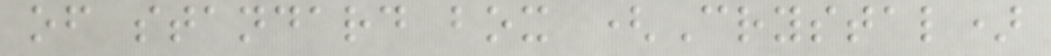of standard box (Crystal)
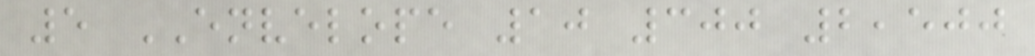5 ENVELOPE 10 300 2,500
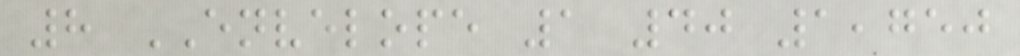8 ENVELOPE 1 40 1,750
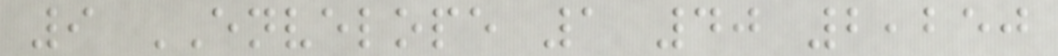9 ENVELOPE 1 40 2,250
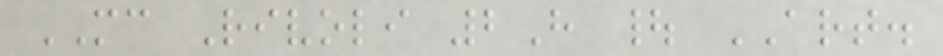MC Rivoli 2H | ART.
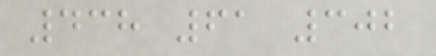438 61 302
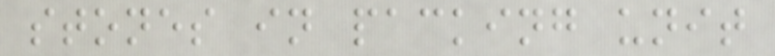stones in packing unit
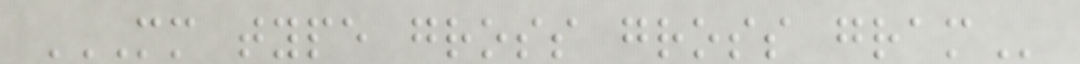MM TYPE GROSS GROSS GRAM
